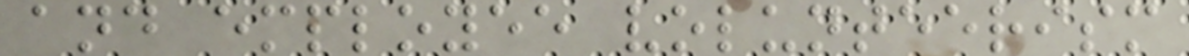and employee volunteerism
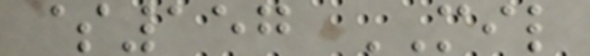$157 MIL
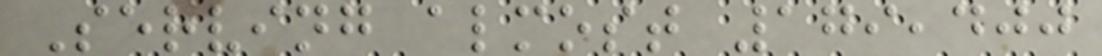Serving almost 179,400
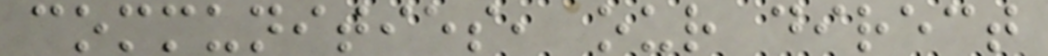communities, our direct
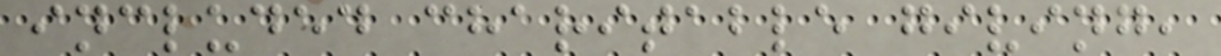included charitable giving,
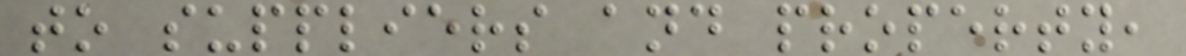to suppliers and property,
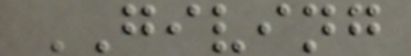GIVING
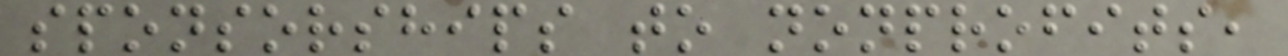sponsorships to nonprofits,
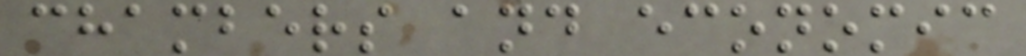chambers and economic
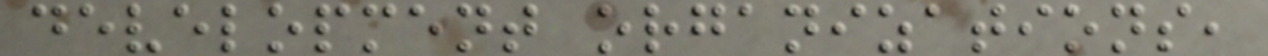development organizations,
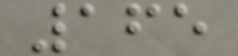165
